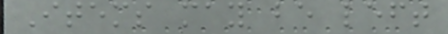Items may be left
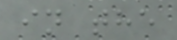in the
